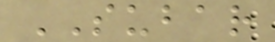SUBAR
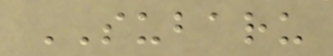SUBARU
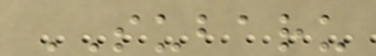SUBARU
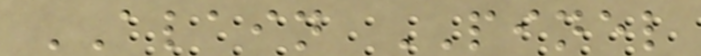ALAIN PINEL
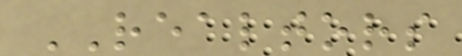REALTORS
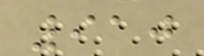910
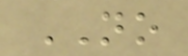NO
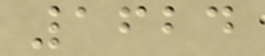1624
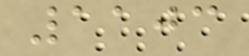1103
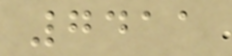7411
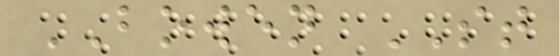BOWEN ST
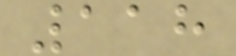118
